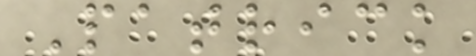Patrick
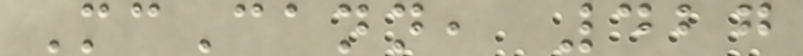McCann, 427
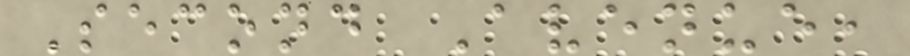Second Avenue,
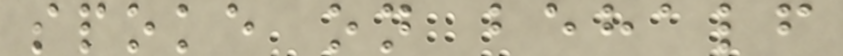spoke on behalf
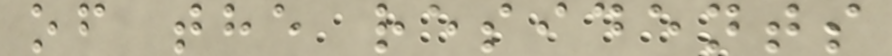of the residents
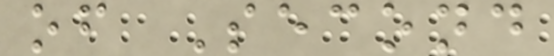of Second
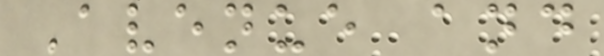Avenue and
